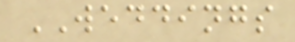WEDDINGS
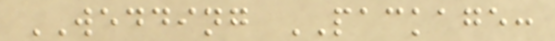WEDDING PACKAGE:
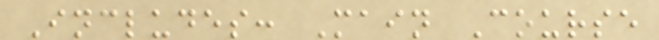Includes: Main Course
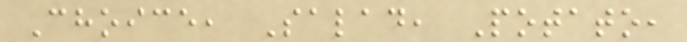Choice, Salad, Potato,
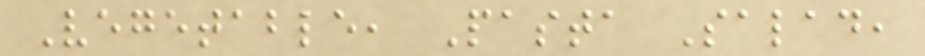Vegetable, Pasta Salad,
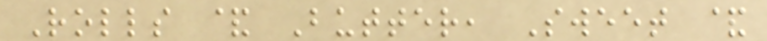Rolls & Butter, Sweet &
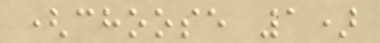(choose 1)
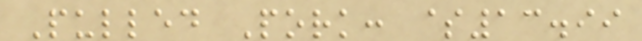Pulled Pork: $13.99
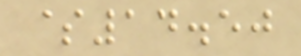$14.50
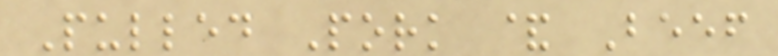Pulled Pork & Beef
